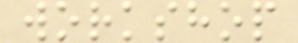workshop
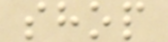shop
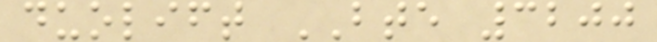duolift BTE 3200
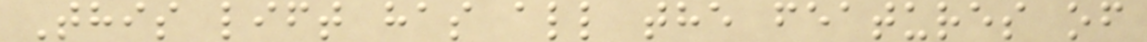This lift has all the features of
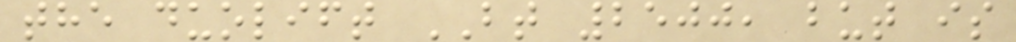the duolift BT 2500, but is
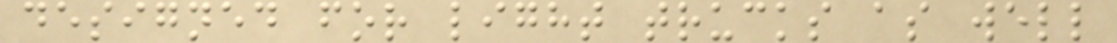designed for light trucks as well
